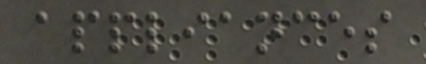appliances
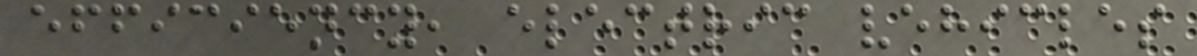efficiency, electric vehicles
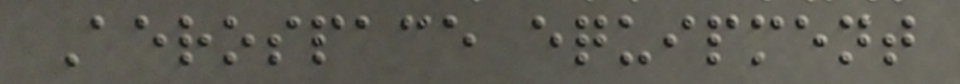Aerospace equipment
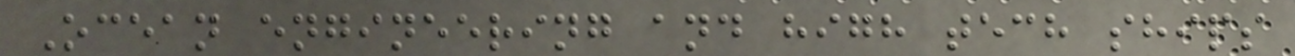Ocean engineering and high tech ships
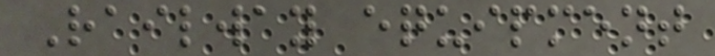Railway equipment
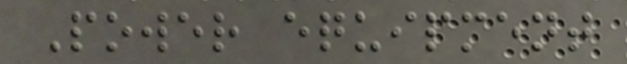Power equipment
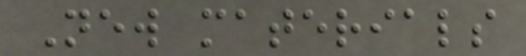New materials
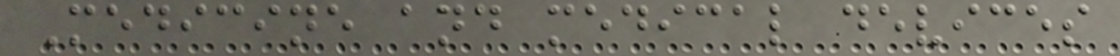Medicine and medical devices
